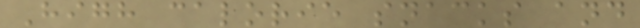High calorie snacks and
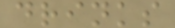drinks
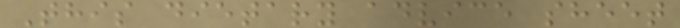This dietary advice sheet
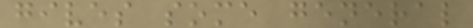gives some general
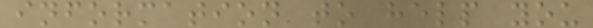information to help you
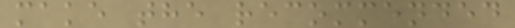make the recommended
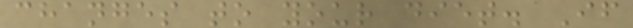changes to your diet. If
